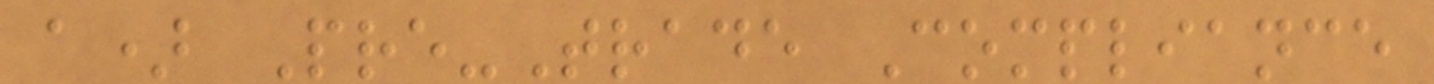a) Pre-Trade Compliance
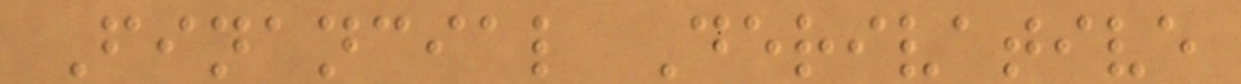Financial Derivative
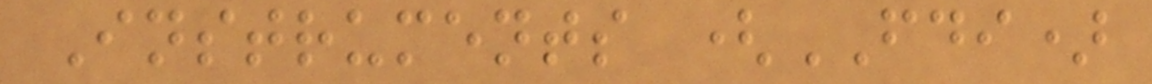Instruments (FDI)
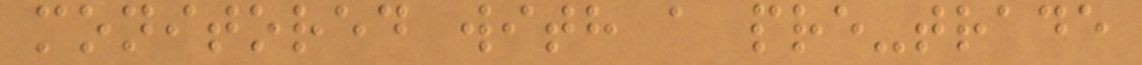monitored with a pre-trade
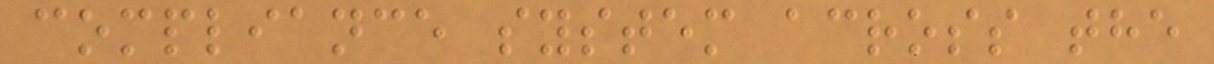compliance system across the
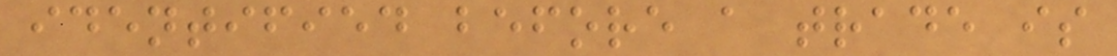identified before a trade is
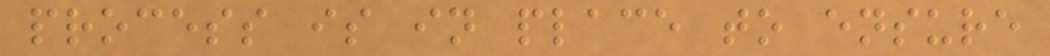process is in place to ensure
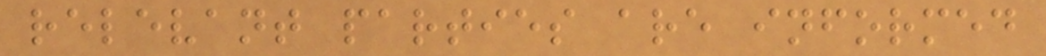relevant parties are informed
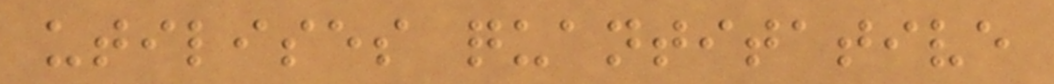utilises quantitative
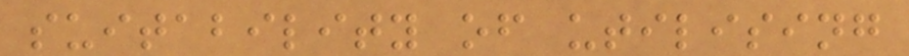suitability of utilising
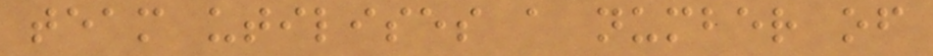team utilises a number of
